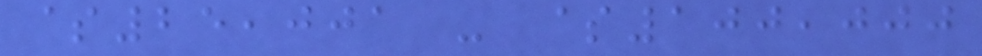$25,001 - $100,000
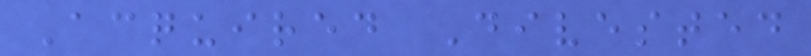Acquired Divested
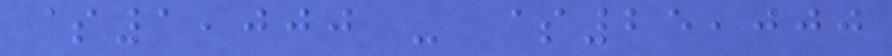$1,000 - $25,000
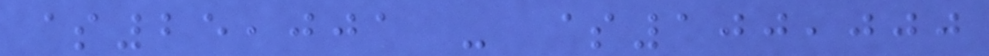$25,001 - $100,000
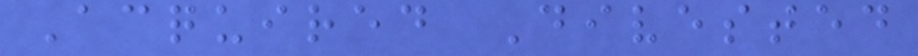Acquired Divested
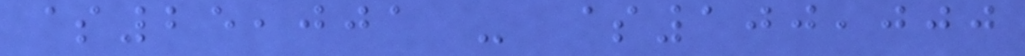$25,001 - $100,000
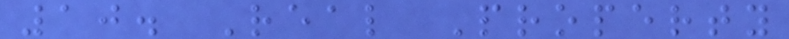10. Real Property
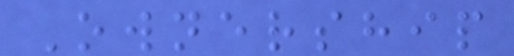Ownership
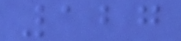127
